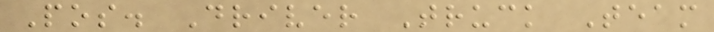Pos. Driver Truck Team
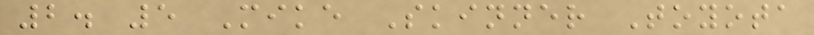2. 5 Mike Skinner Toyota
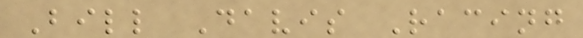Bill Davis Racing
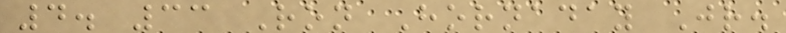4. 33 Ron Hornaday Jr.
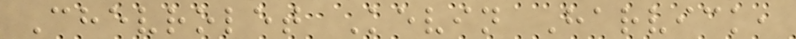Chevrolet Kevin Harvick,
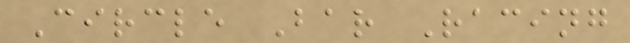Circle Bar Racing
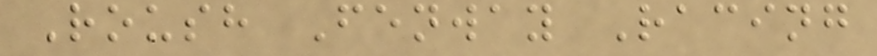Roush Fenway Racing
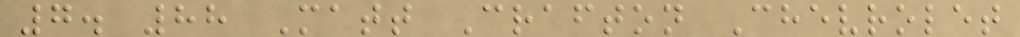7. 88 Matt Crafton Chevrolet
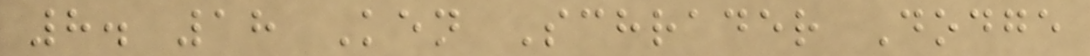8. 18 Ken Schrader Dodge
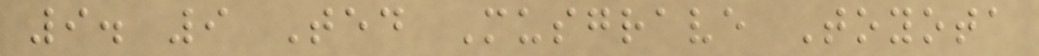9. 9 Ted Musgrave Toyota
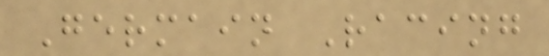Germain Racing
